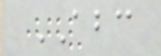ABC
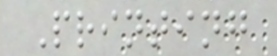Printing
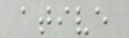ative
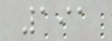191
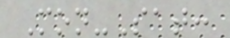Mon-Sat:
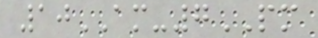10AM-7PM
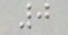0
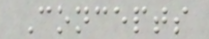Concepts
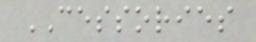CESSORIES
